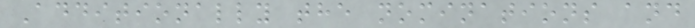Additionally the nominations and
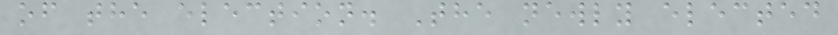of the election. The newly elected
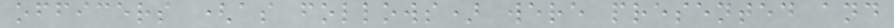officers (as follows) were presented and
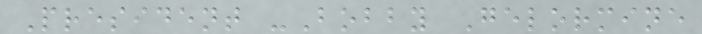President -Bobby Gelormine
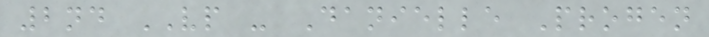2nd VP - Danielle Progen
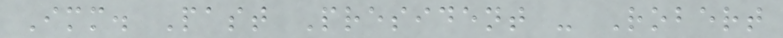Imm. Past President - Robert
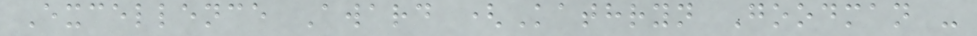Excellence Award (Kathryn Goodman -
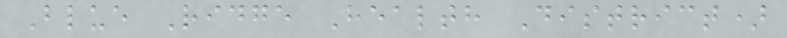Blue Ridge Health District)
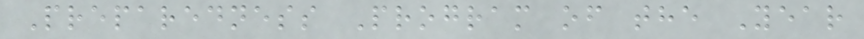Preparedness Program of the Year
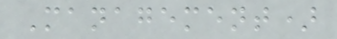Management)
